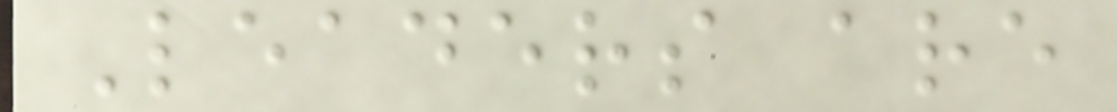Leaders are
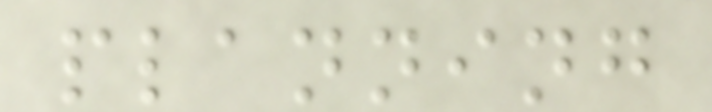planning
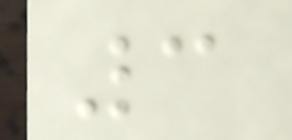3
